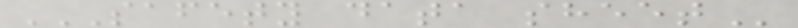SAFETY DATA SHEET
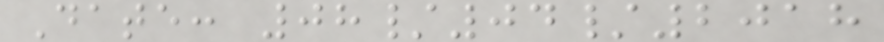Date: 08/04/2018
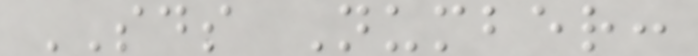SDS Number:
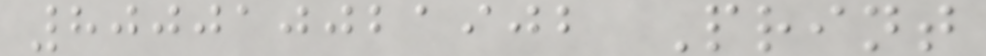800010021902 Print
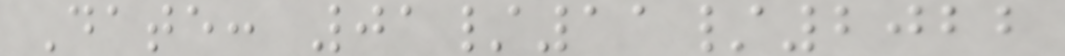Date: 01/11/2022
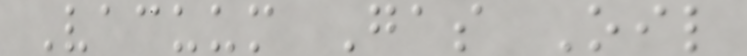Vacuum Gas Oil
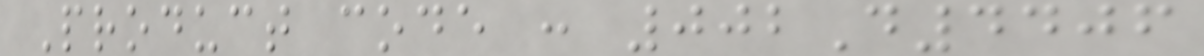Product code : 002D4406
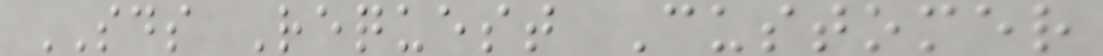SDS Request Customer
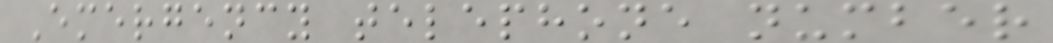Emergency telephone number
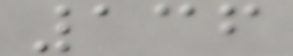136
